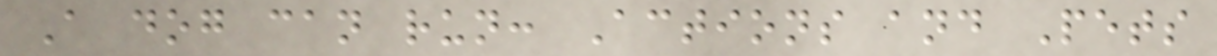A dog can run: Actions and Pets
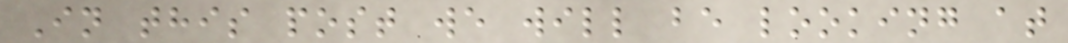In this post we will be looking at
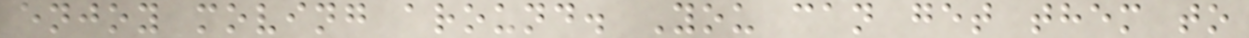enjoy moving around. You can get them to
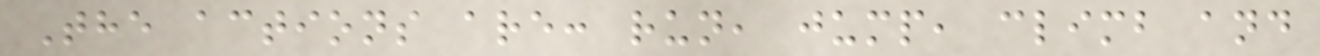The actions are: run, jump, climb and
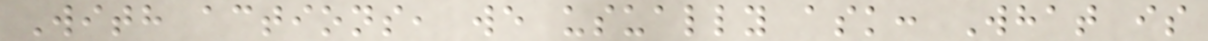With actions, we usually ask: What is
